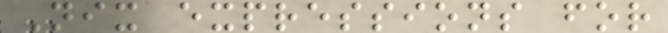Nix expressions for
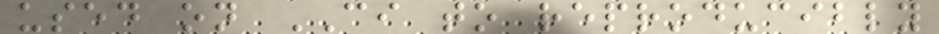used on CI to reproducibly
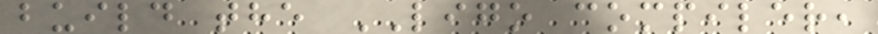build the LIGO compiler,
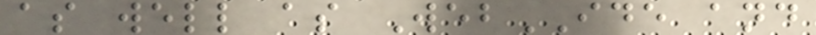as well as WebIDE and
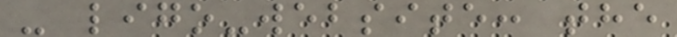- ligo-website: the
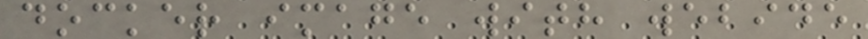docker image with webide
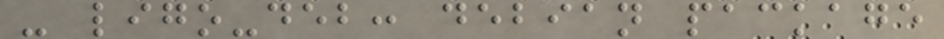- ligo-deb: debian package
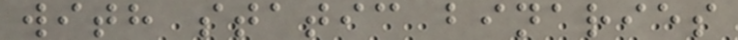with static binaries
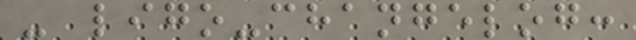- ligo-changelog:
